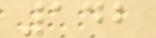142
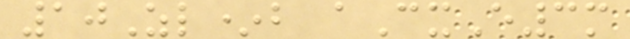10Zl*b aCxE3m
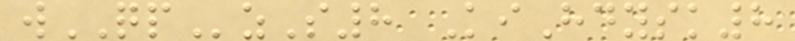wQPzS8 KiHdysk8
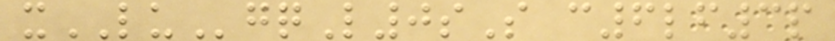xLUgqL0sS c6lf3p
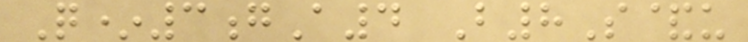Q*3gA4 B8S&u
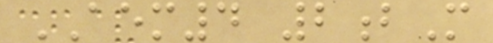AEM4 2bM
